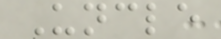Uncle
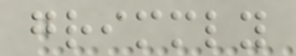grimmly
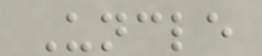Uncle
